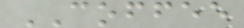COFFEE
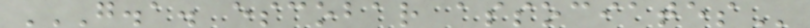G.A. ESCOBAR ASSOCIATES
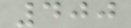400
